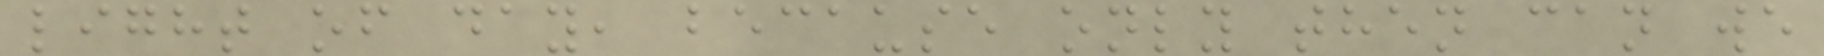light of day, because only then can we
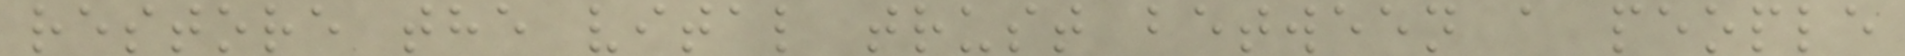restore the vital trust between a people
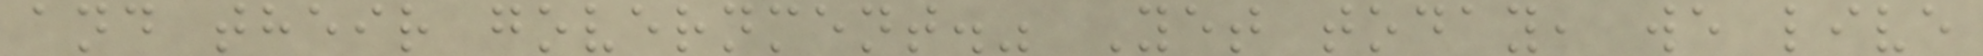and their government." Yet today, we live
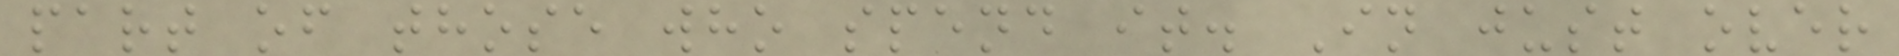part of those who spend it. In just over
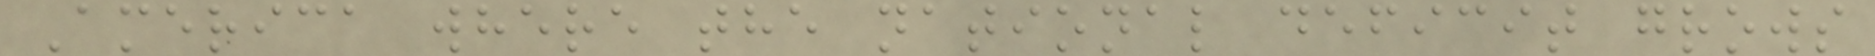America where the national deficit grows
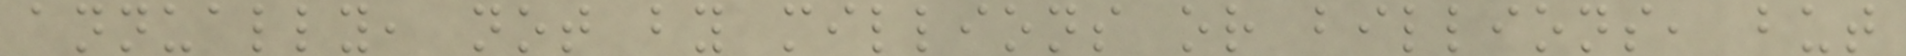annually, not by millions or billions, but
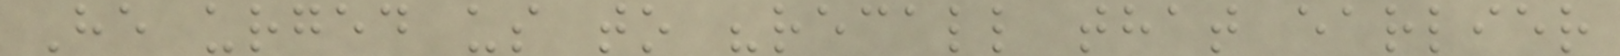He urged us to "recall that earlier
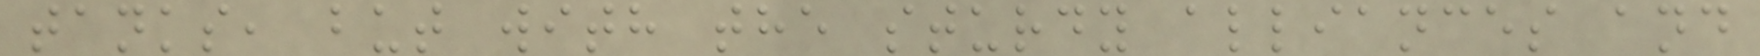tanks, but with the sturdy alliances and
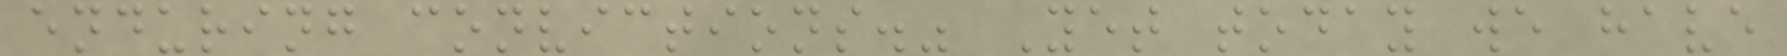enduring convictions." Yet today we have
